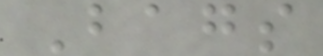Bags
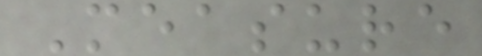Measure
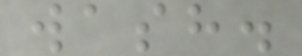wash.
